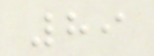89
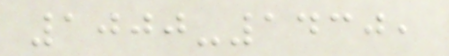1000-1430,
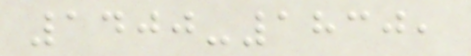1400-1830,
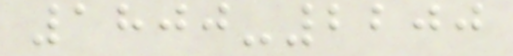1800-2200
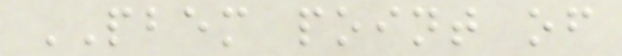PBEM point of
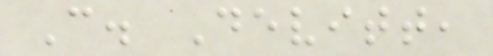C. Devitt,
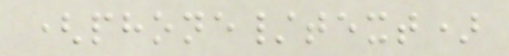(phone/text)
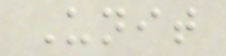Unit
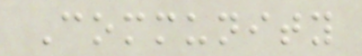Community
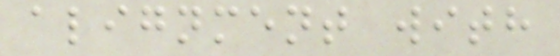alignment with
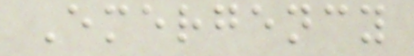Emergency
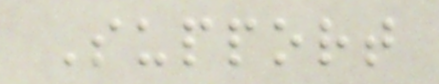Support
